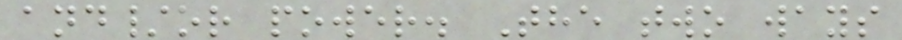and/or power. The two ways
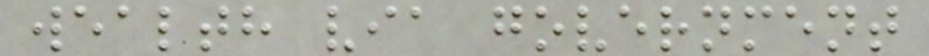wealth via government
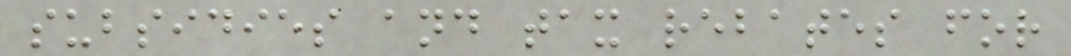subsidies and tax rebates for
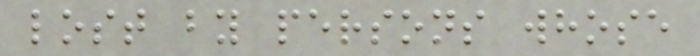lost by persons whose
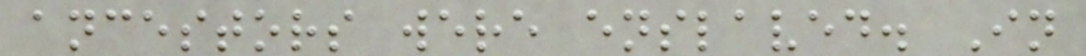ancestors were enslaved. In
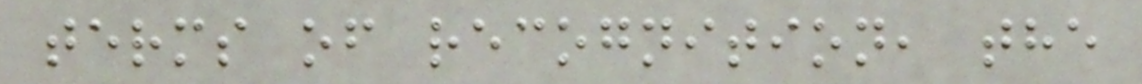terms of recognition, the
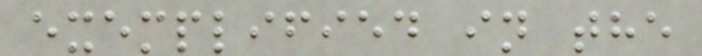exemplified in the
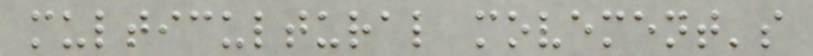multicultural movement's
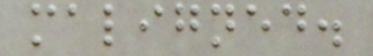maligned.
